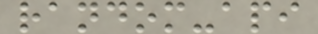random-api
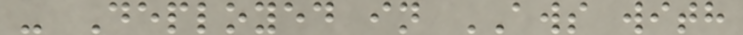- Deployed in AWS with
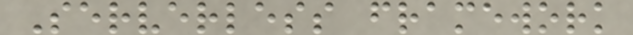Serverless framework
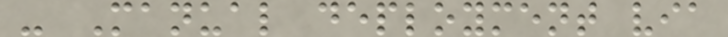- Manual deployment via
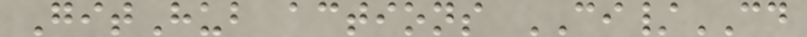GitHub actions CI/CD
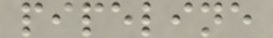pipeline
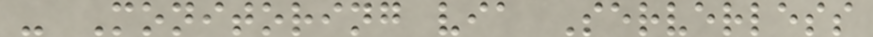- Monitoring via Serverless
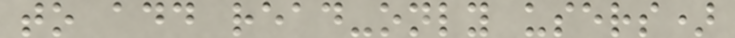to add read-only users)
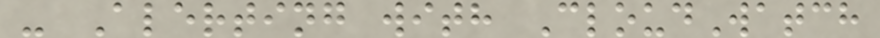- Alerting with CloudWatch
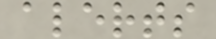alerts
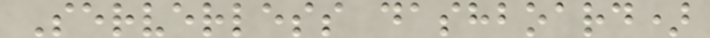Serverless dashboard)
